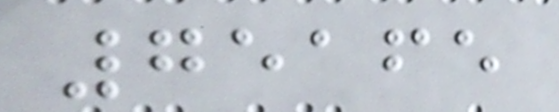75165
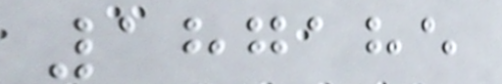187185
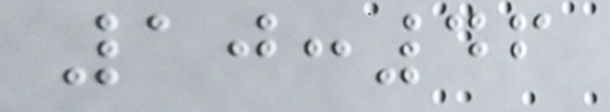10:46
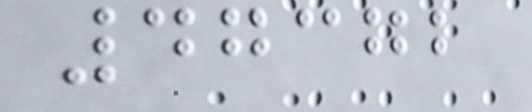47372
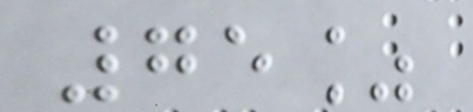75%
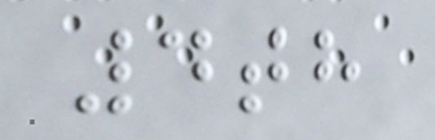4th
